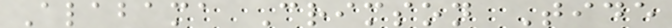Alabama Crimson Tide
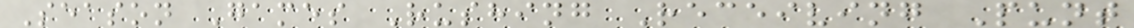Season Games Rushing Receiving Punt
